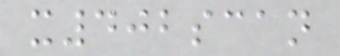x402scan
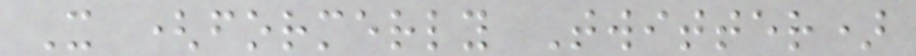X (formerly Twitter)
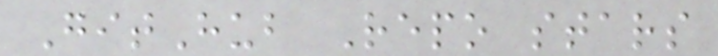GitHub Repo stars
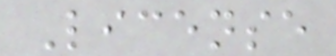License
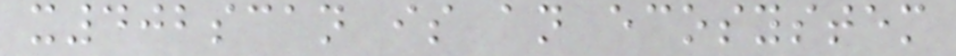x402scan is an ecosystem
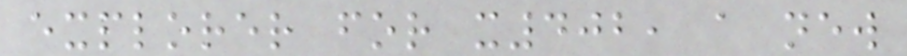explorer for x402, a new
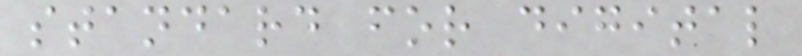standard for digital
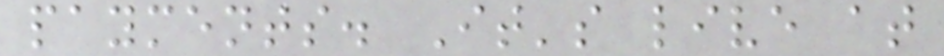payments. It's live at
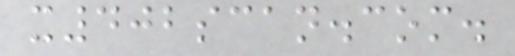x402scan.com.
